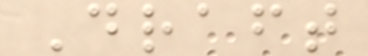Draft
